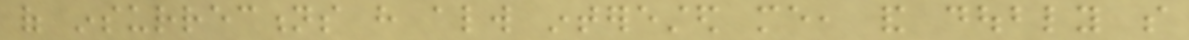of insurrections have always interested me, and doubly so
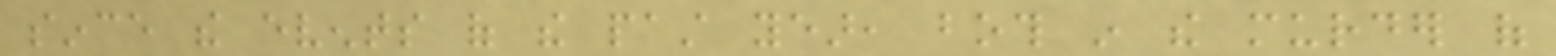since the events of the past year, both in the murder of
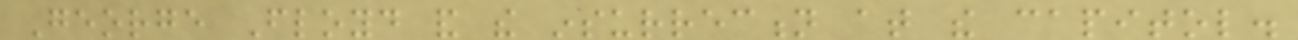George Floyd and the insurrection at the capitol.
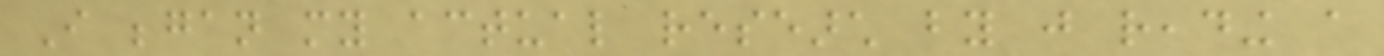I began my actual research by just reading a
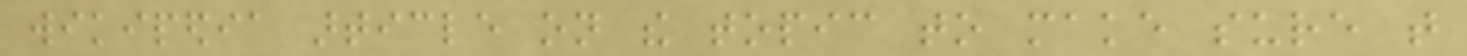wikipedia article on the topic to make sure that
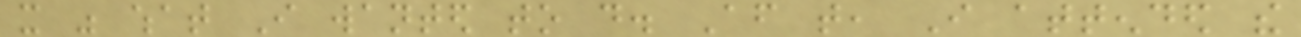it was what I wanted to do. After that, I attended the
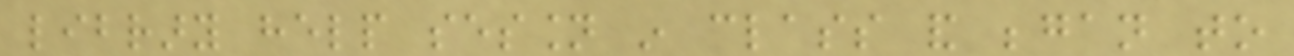library help session in class and began to
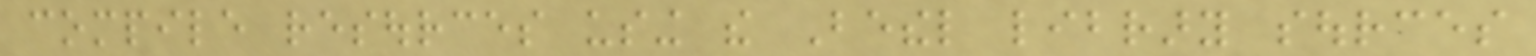compile resources using the Bethel library sources
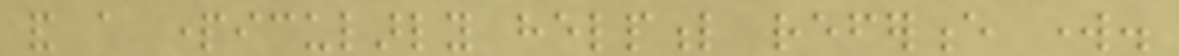and a particularly helpful reference work.
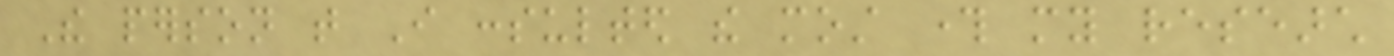The person that I consulted the most through my research
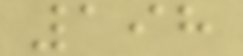198
